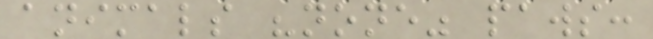animals "none" paws:
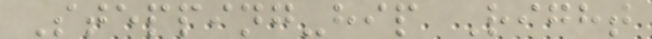Stepping-hip Right
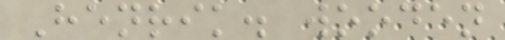Henrik. wooden
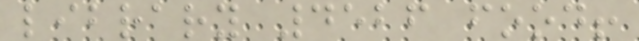library 4526 food!
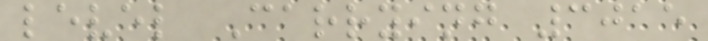level Carrying 3015
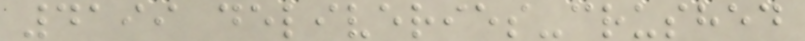4199 deliveries-crushed
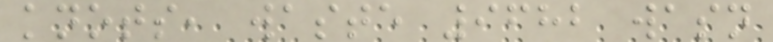knots, waste 9682 wasn
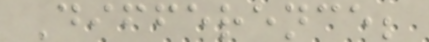Difference;
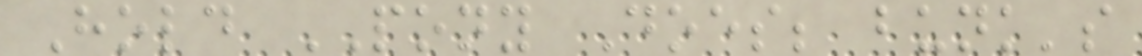Hold PONY Does; bunk's
